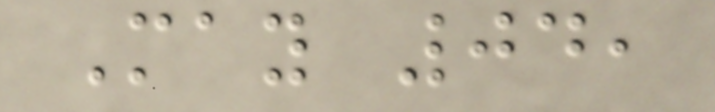May 04,
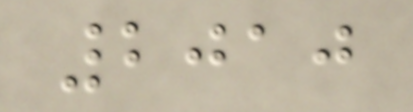2010
